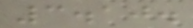3.10.
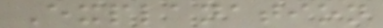Explanation
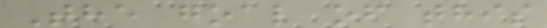The goal of this
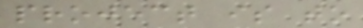project is to
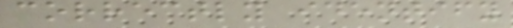correctly identify
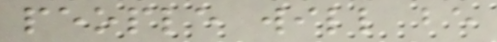people will be
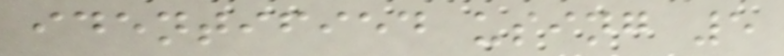identified using 5
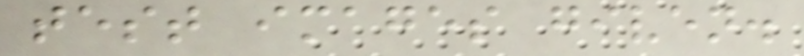test images given.
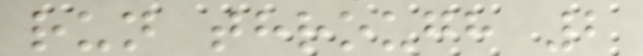run through 2
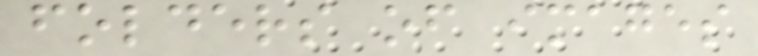folders of images
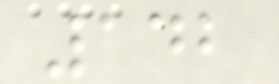142
